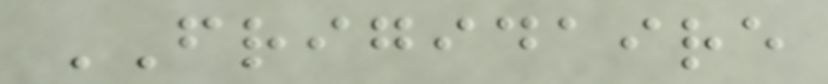FRIGIDAIRE
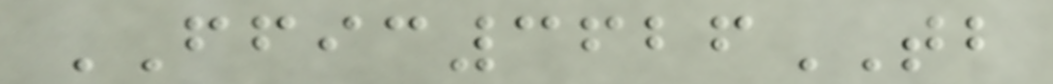FFIC3626TB
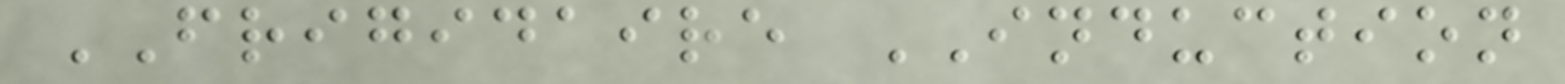FRIGIDAIRE INDUCTION
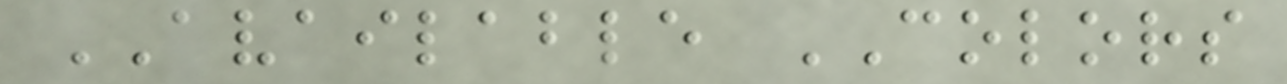AVAILABLE COLORS
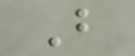B
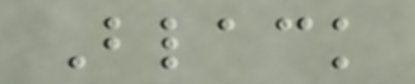Black
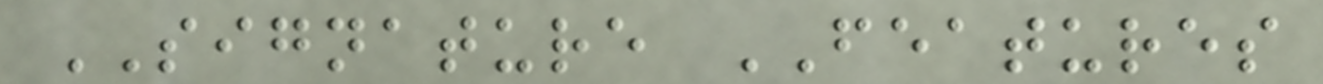SIGNATURE FEATURES
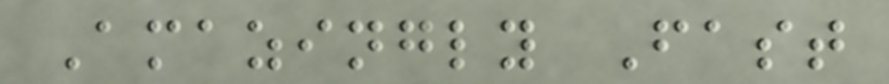Amazingly Fast
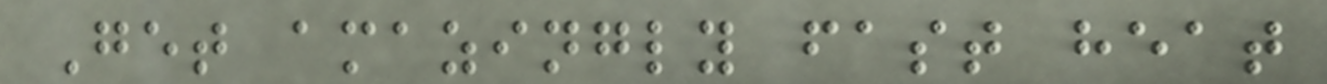Get amazingly fast heat
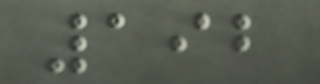192
